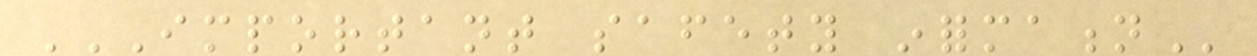IMPORTANT SAFETY INFORMATION
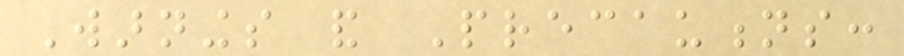Warnings and Precautions:
